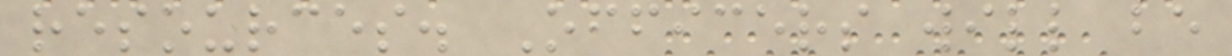resources. Officers will be
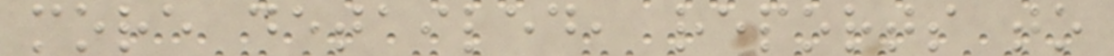more detailed, reports to
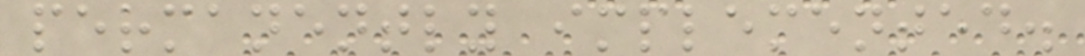permanently implemented.
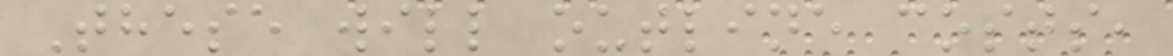These will outline costs,
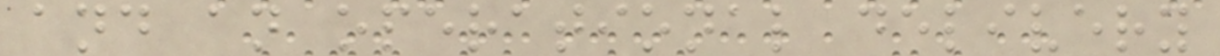and an operational delivery
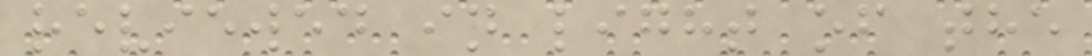reviewed in light of the
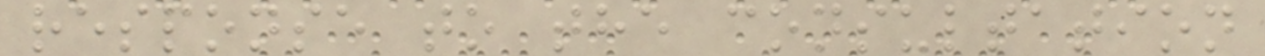response to the consultation
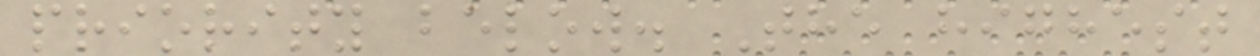priority below. The highest
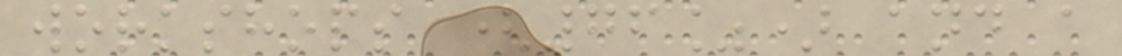workshops (76%) and a
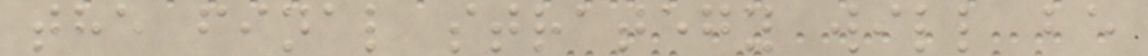the final strategy will be
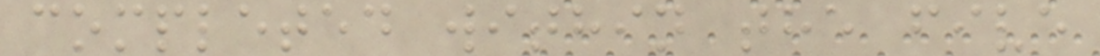completed within the five
